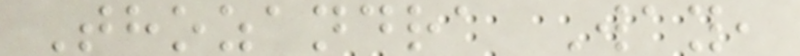Thozandra Way,
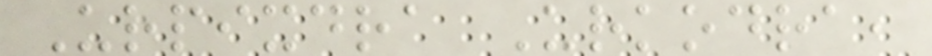Urpixdra Urkodra,
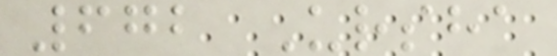672 Ursha
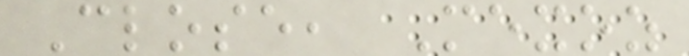Close, Mexoz
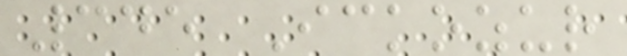345 Ickozur
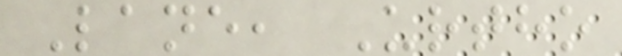Lane, Urtho
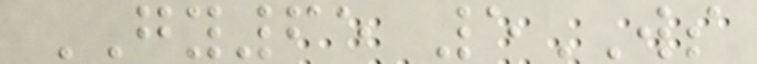GY65 5WS
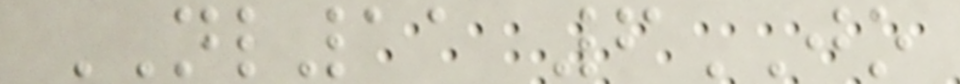NL11 6JO
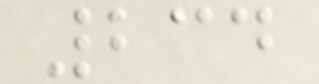234
